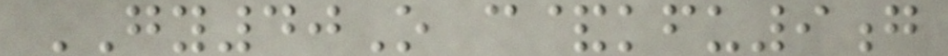GY40O c&kfu9g
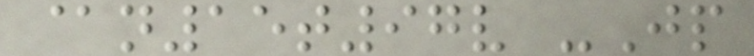@n15t97v -Jp
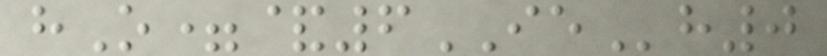hO=&6IEh0
